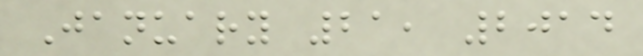January 21, 2014
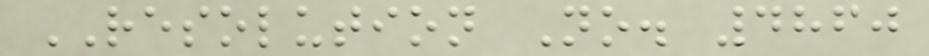RESOLUTION No. 4860
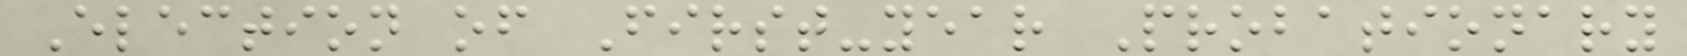Election of First-year Probationary
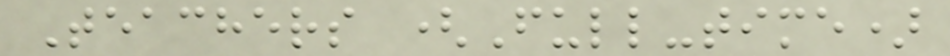Teachers (Full-time)
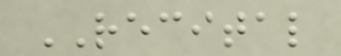RECITAL
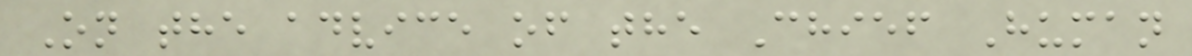On the advice of the Chief Human
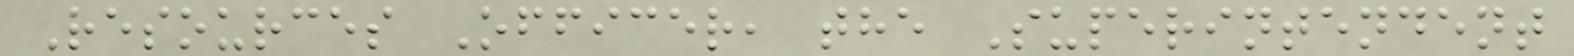Resources Officer, the Superintendent
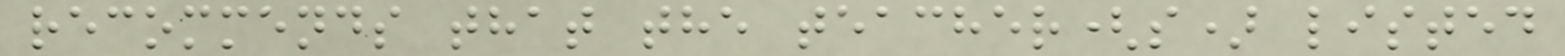recommends that the teacher(s) listed
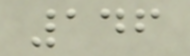146
